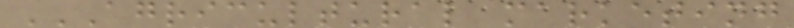AGRICULTURAL MARKETING
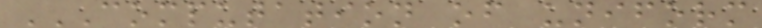COMPUTATION OF UNIFORM
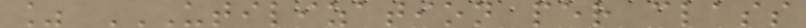% UTILIZATION PER CLASS
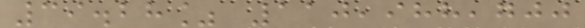39.28% 110,988,700
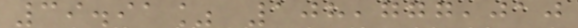39.91% 108,777,010
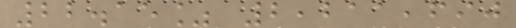22.15% 2,211,690
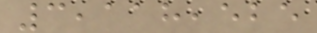3,118,525
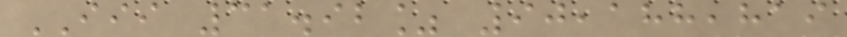III 31.92% 90,188,819
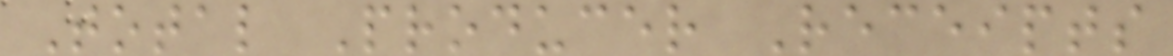Total Producer Receipts
